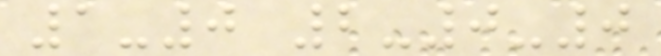1-0 2-0-0
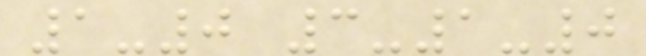1-0 3-1-0
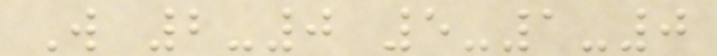W 2-0 5-1-0
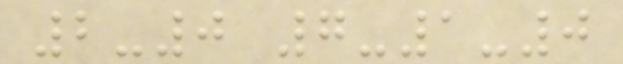2-0 7-1-0
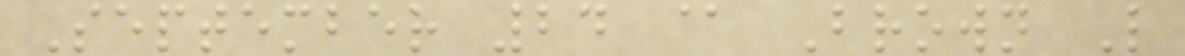September 24 @ Brown L
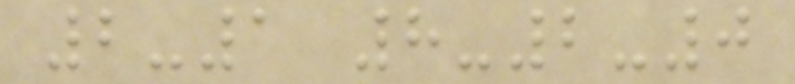2-1 8-2-0
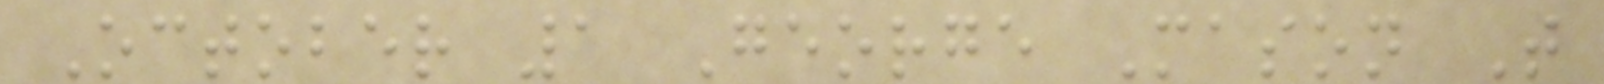October 1 George Mason T
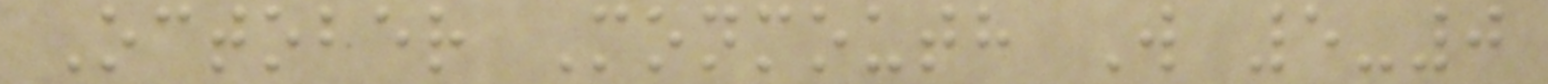October Monmouth W 5-0
